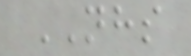NHS
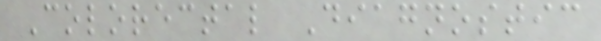Colorectal Diagnostic
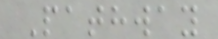Pathway
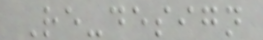Re-design
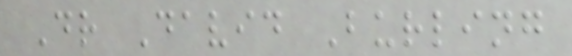Dr David Burling
